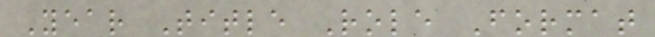Year Title Role Format
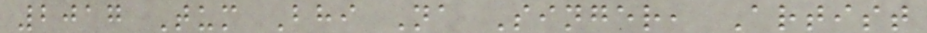2017 Tum Bhi Na Singer, Artist
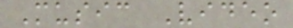Music Video
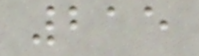215
